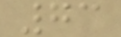73
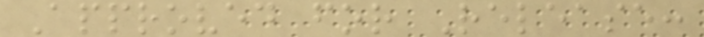Approved for Release:
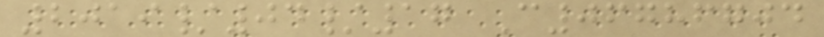2019/04/17 C06786704
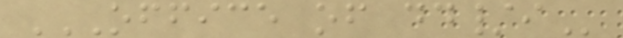OFFICE OF DD/I
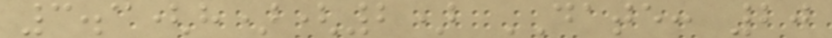3.3(h)(2) DATE: 20
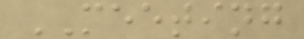MEETING
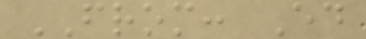FROM: Ed
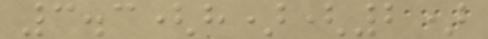3.3(h)(2)
